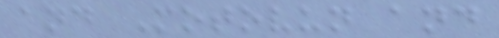and Motovun and
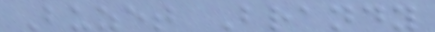Buzet Brandy
